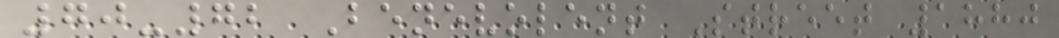70-72 Benevolent Street 1880
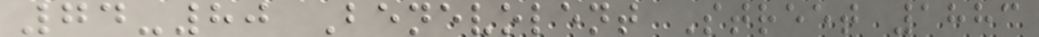74-80 Benevolent Street 1883
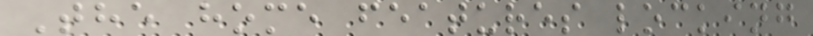The home features locking
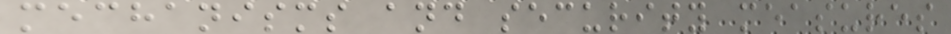mechanisms and security measures
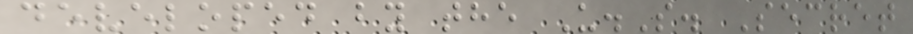developed by the U.S. Secret
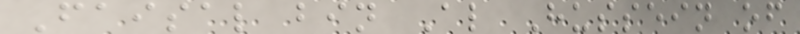Faisal bin Al Hussein of
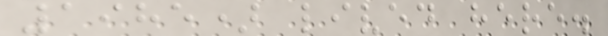1985) lived here.
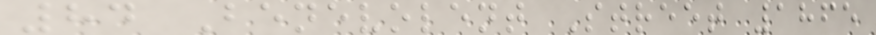84 Benevolent Street 1865
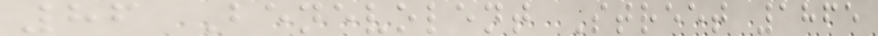86 Benevolent Street 1865
